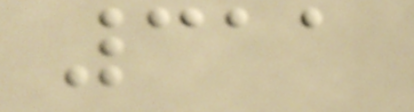311
